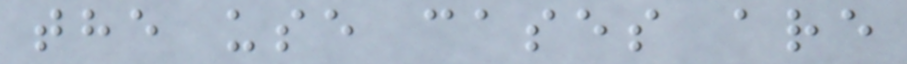the use cases are
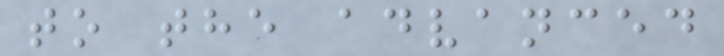to the advanced
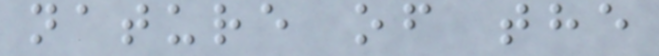nature of the
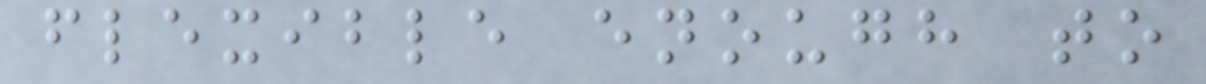flexible enough to
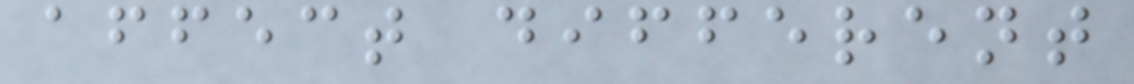affect different
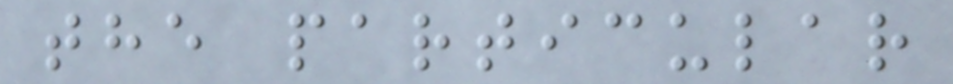the particular
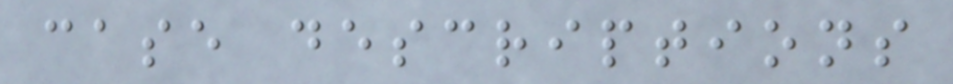case descriptions
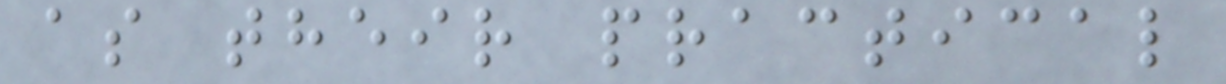as their practical
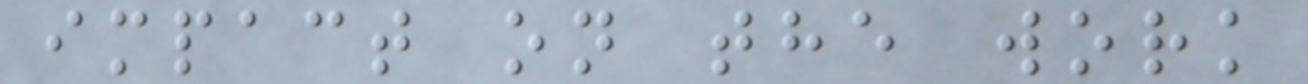impact on the work
